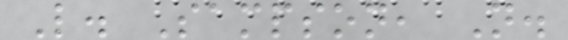L. Sampson, N.
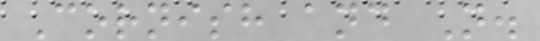Cornish and N.
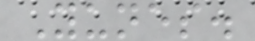Yunes.
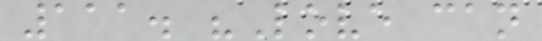111. "Love can
